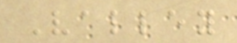Valley
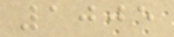1005
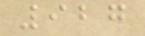927
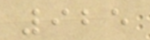925
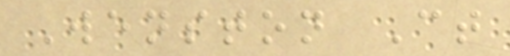Wenston Ct
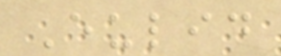Eulid
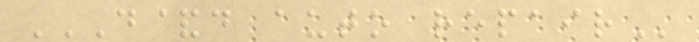D&D AUTO REPAIR
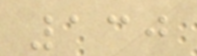130
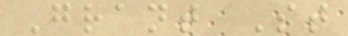Grant St
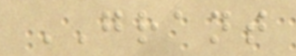GRANT
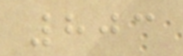803
